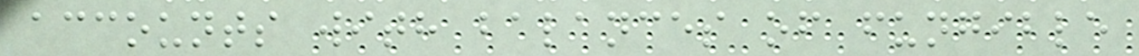accounts with balances of fungible
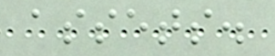assets.
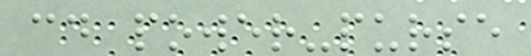cd power-purse
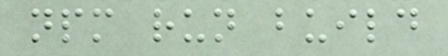npm run build
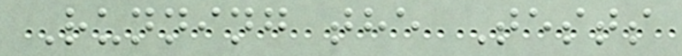Running the Tests
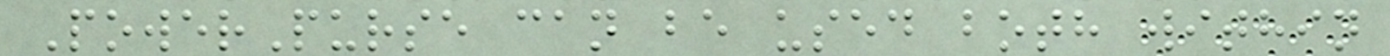PowerPurse can be used both within
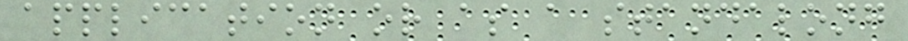application or as a standalong
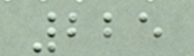225
